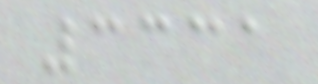3331
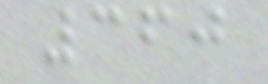360
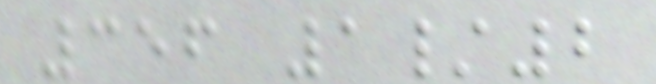356 1/2
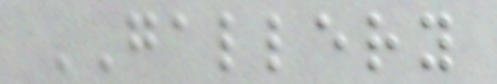GALLERY
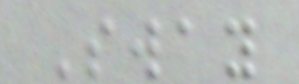Sway
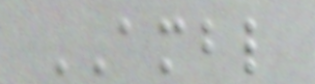AMBL
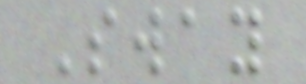Sway
